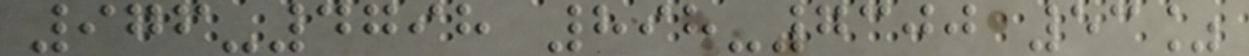976-4798 898-7300 53%
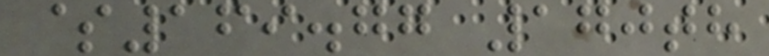$169.77 170th
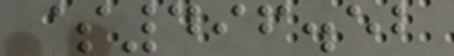$496.52
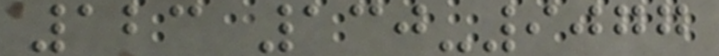123 130-9077
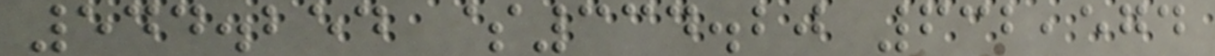544.254 $334.20 632,574
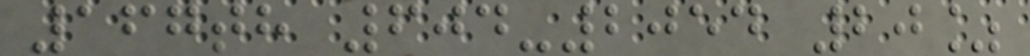167th 604-2054 20%
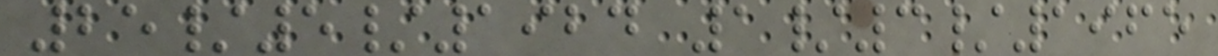25/5/1924 1/3/1965
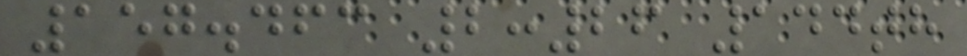157.463 2:26 144th
